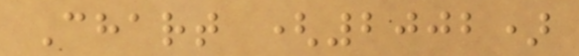Chart (2002)
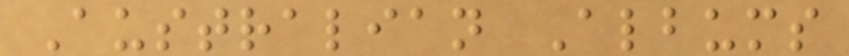Australian Albums
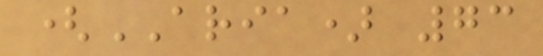(ARIA) 73
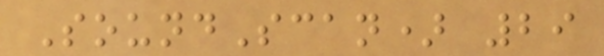SoundScan) 29
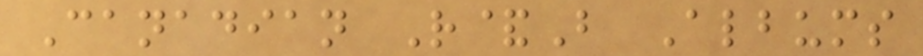Canadian R&B Albums
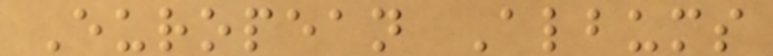European Albums
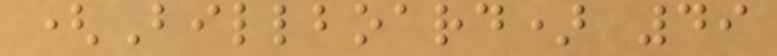(Billboard) 49
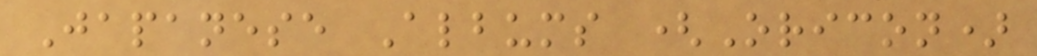Japanese Albums (Oricon)
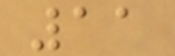11
